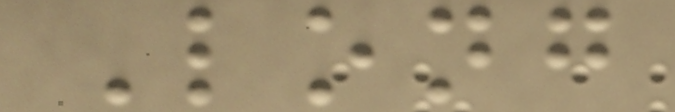Long
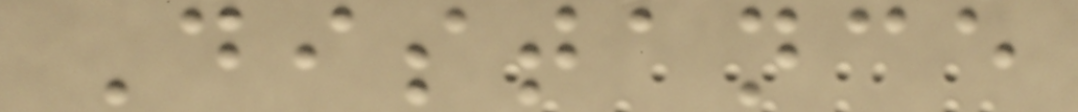Distance
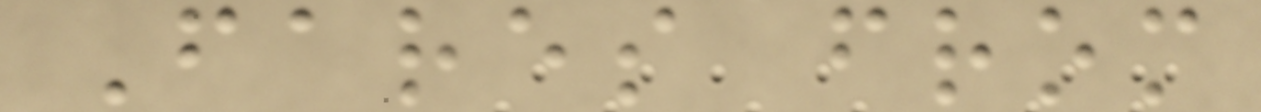Fares from
